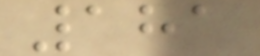181
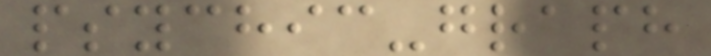psychic-graph
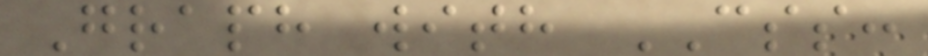Graph with CSS:
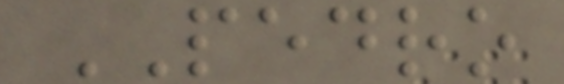PEDRO
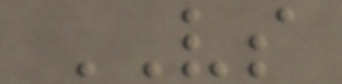VS
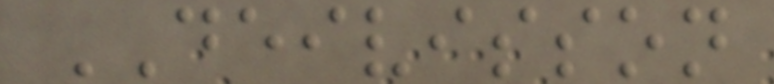DEIVISSON
